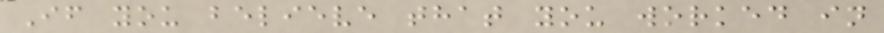If you believe that you worked in
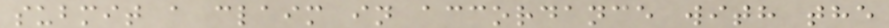submit a claim in accordance with the
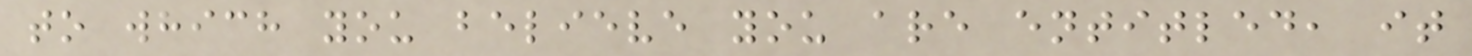to which you believe you are entitled, it
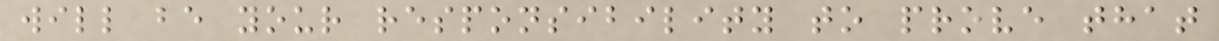will be your responsibility to prove that
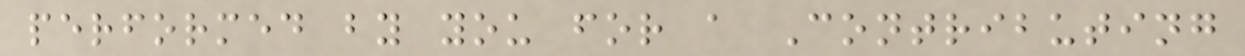performed by you for a Contributing
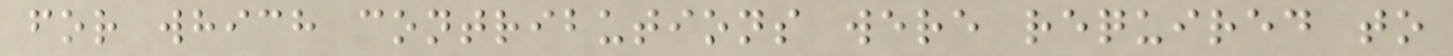for which contributions were required to
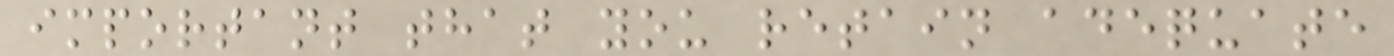important that you retain adequate
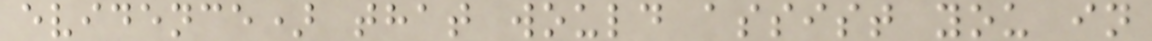evidence) that would assist you in
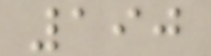190
